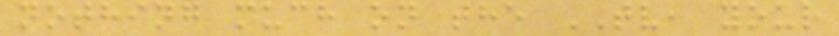nothing much on the TV, your
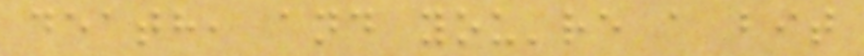death, and you're a bit
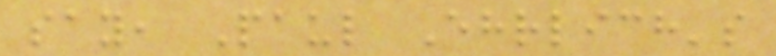say, Paul Ehrlich's
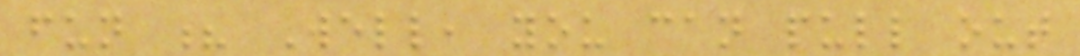fun ? Well, you can pull out
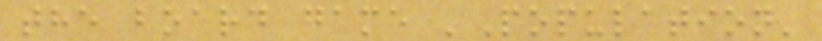the board game 'Population'
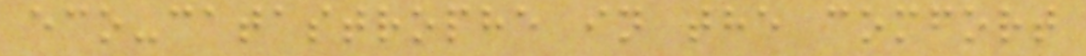eco-catastrophe in the comfort
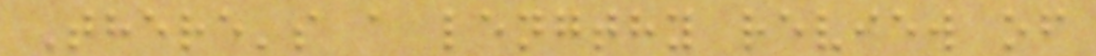There's a lengthy review of
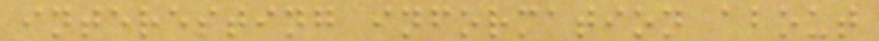interesting information about
